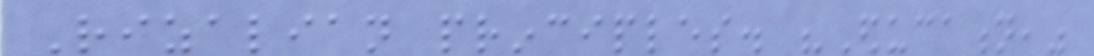Rizalian principles. "Education,"
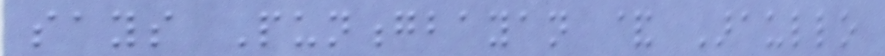says Punongbayan & Araullo
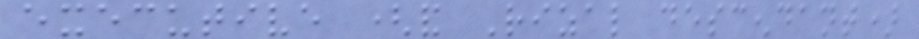executive (and Rizal descendant)
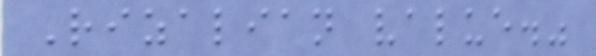Rizalian value."
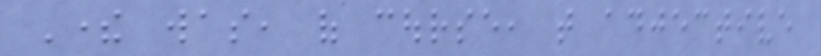There was, of course, that adjective
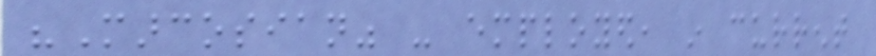"Marcosian" - employed, in current
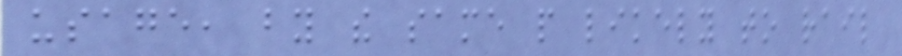usage, by the same people likely to rail
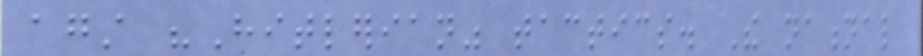against "Hitlerian" tactics. The national
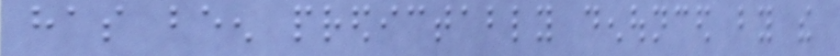has been predictably denounced by the
